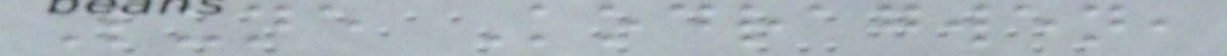Lune Kodragwen,
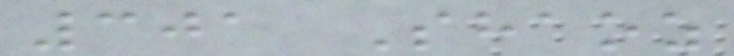301 Shaoz
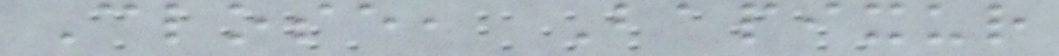Close, Bapixur
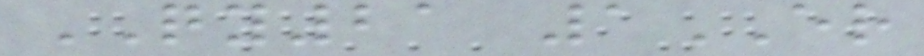QY21 1ER
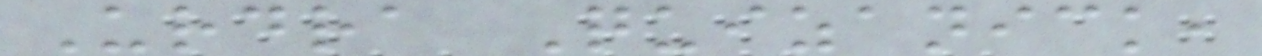Urdra Quizanick,
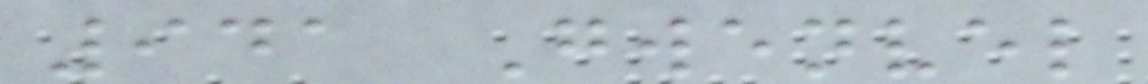941 Gwenvel
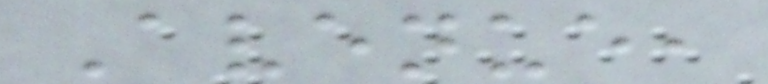Avenue,
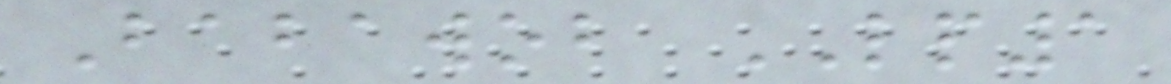Babawob LP1
